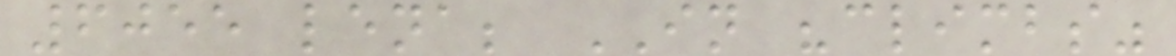6055 lena; IN "climbs"
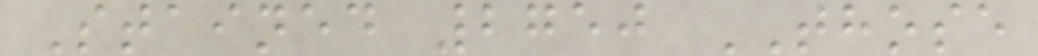Stained 2750 THOSE
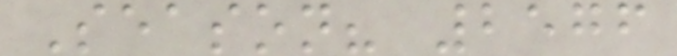Season? 2576
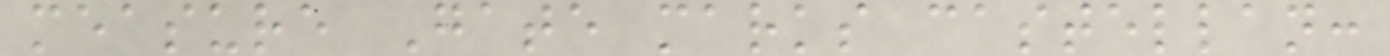measure Gate marks castellan:
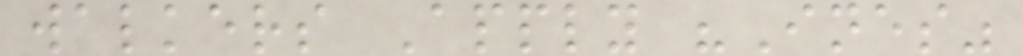walkers Apply "Ines"
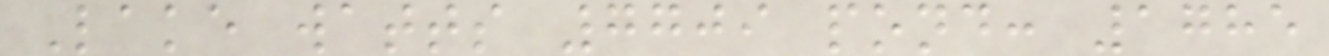Lake watts 7709 pond: 1785
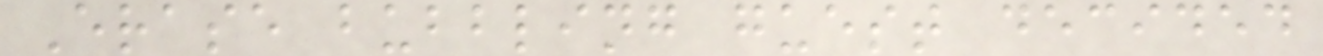Erase bubbling guest decided
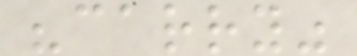"carry"
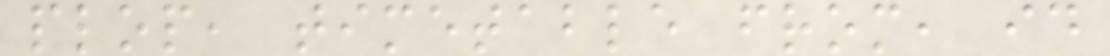plop, timetable from, id
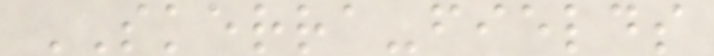SKERRA-fields
